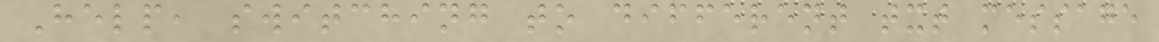Help, switching to different txt message
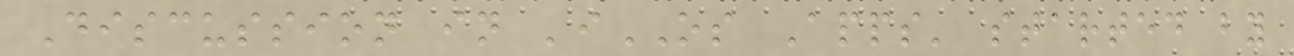Discussion in 'iOS Apps' started by
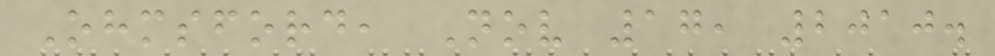Ohmsford, Nov 17, 2010.
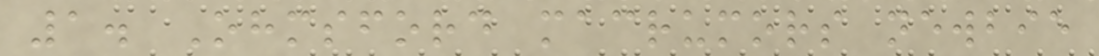1. Ohmsford macrumors newbie
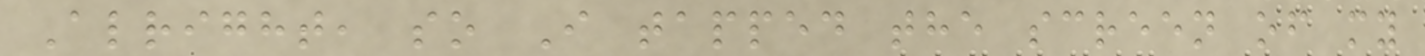Alright, so I tapped the screen of my
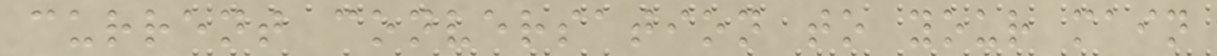current conversation to your main
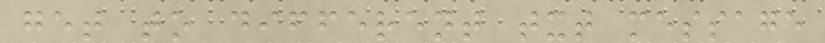get to different txt message
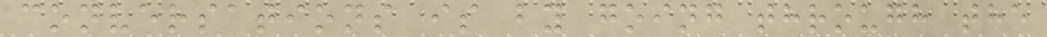conversations is by going through the
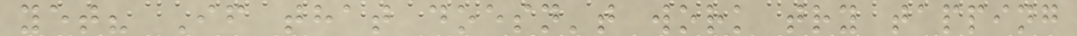yet? If that doesn't work try tapping
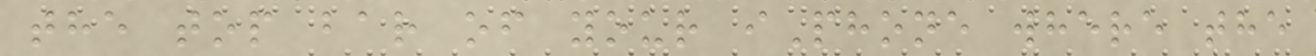the top bar of your iPhone where the
